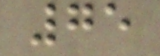75
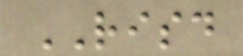RISD
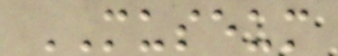MUSEUM
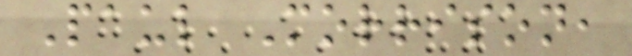Paul Morrison,
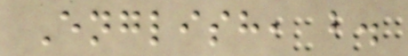English, b.
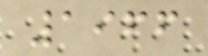1966
